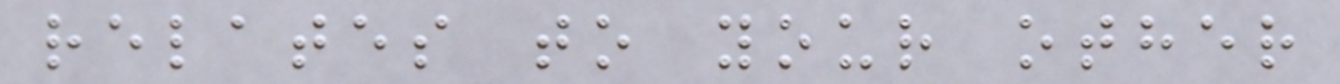relates to your other
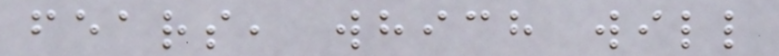fears, which will
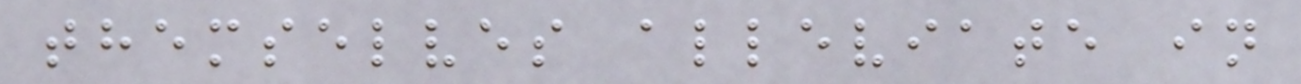themselves alleviate in
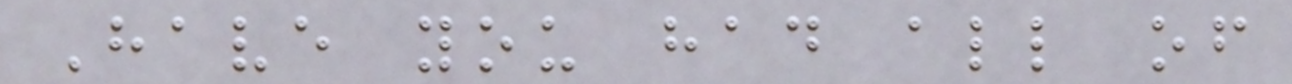Have you had all of
